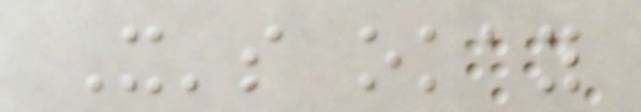It's okay
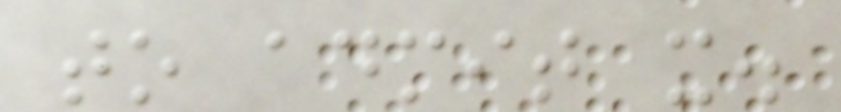to admit it.
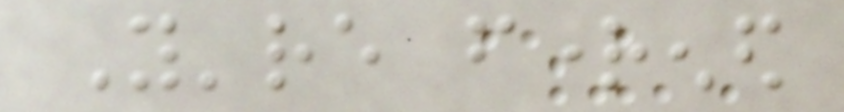You're frightened
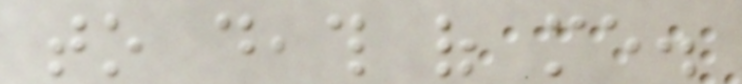to death of me.
